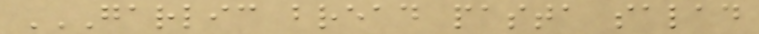GARLIC BREAD PASTA SALAD
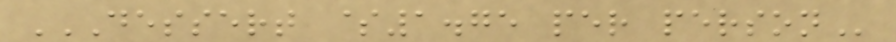DESSERT $1.75 PER PERSON
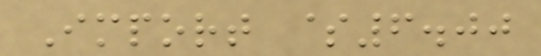Import $6.00
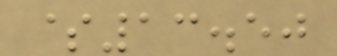$13.50
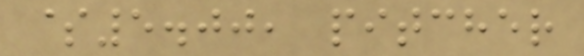$5.00, pitcher
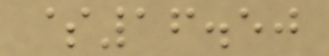$16.50
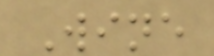Wine
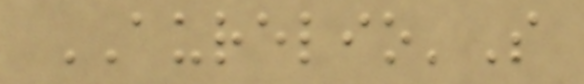AURELIO'S
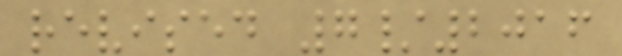revised 7/2016
